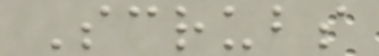Scrubs
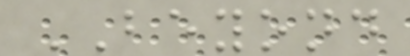BEYOND
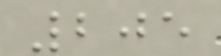205
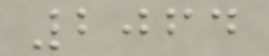2064
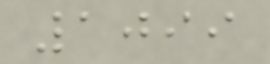1099
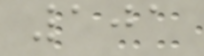101
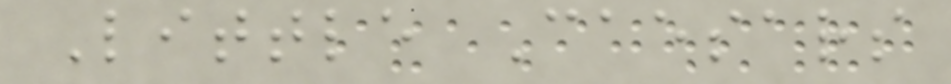Little Caesars
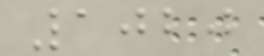1020
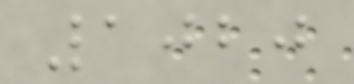1020
